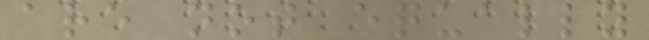are not equally
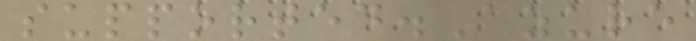supported.Azure
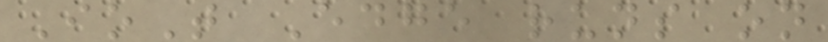IoT Edge runs on
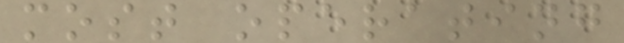most operating
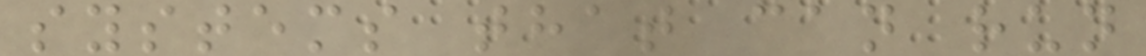systems that can run
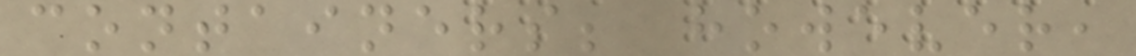containers; however,
